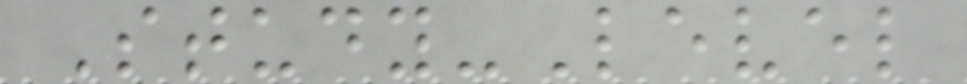Study-Level
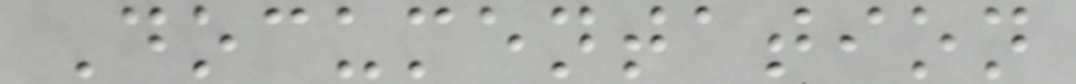Documentation
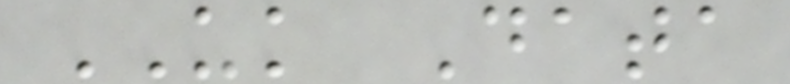UK Data
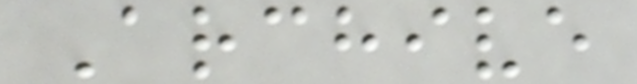Archive
